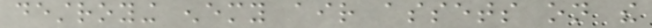destroying enemy air assets on the
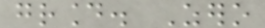ground. Zero
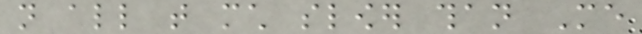not all that much slower than Me
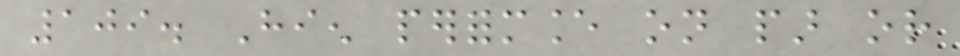109. Hien performance on par or
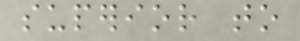superior to
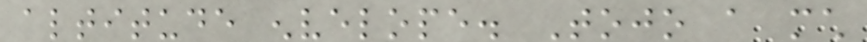altitude envelope. Tojo a much
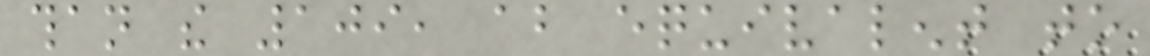than the 109, about equivalent to
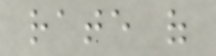rate of
